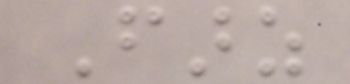Farz
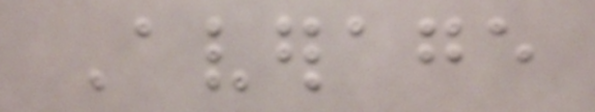Average
